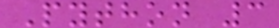Python 3
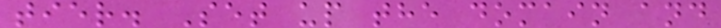tier. Set up the domain and
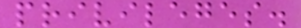privileges.
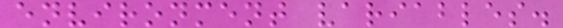environment variables.
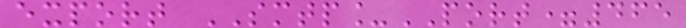export SMTP_PORT=465
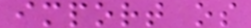import os
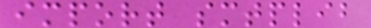import smtplib
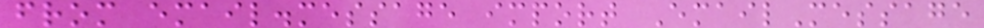from email.message import EmailMessage
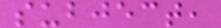subject,
